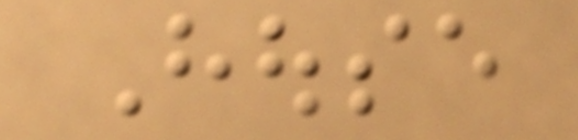House
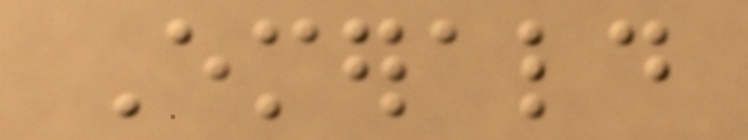Emerald
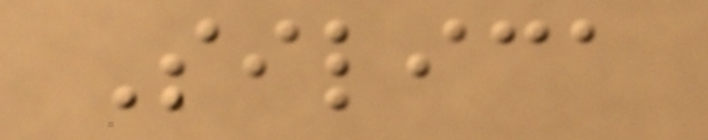Silica
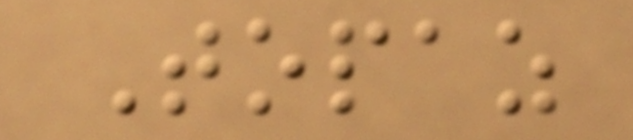Topaz
